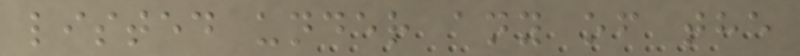listed under any of the
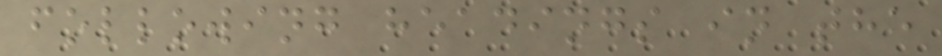following headings in the
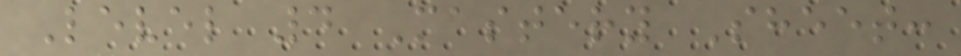Level 4 Mastery Sheet:
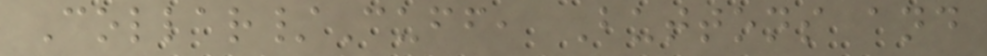Collar/Cuff, Buttons and
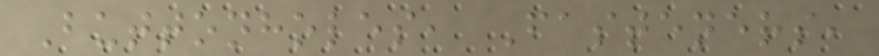Buttonholes, Fasteners,
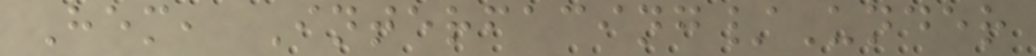Hem, Interfacing/Under
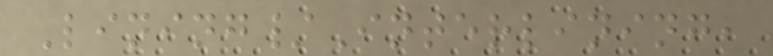Lining/Interlining,
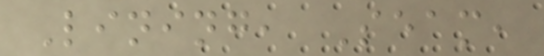Lining, Seam,
